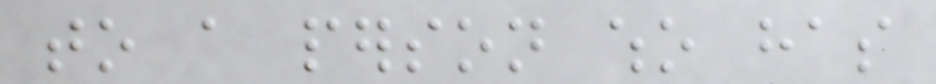to a person who has
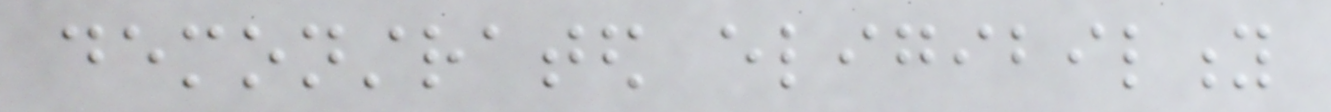demonstrated eligibility
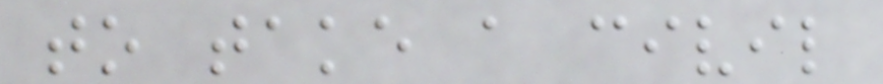to take a civil
